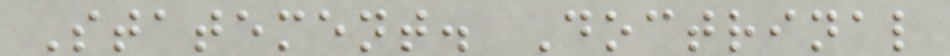Statement. Doctrinal
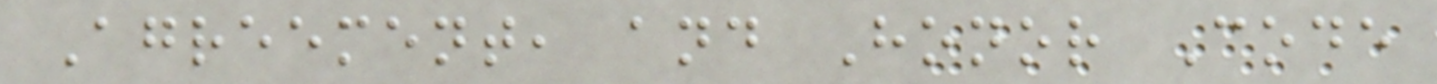Agreement, and Honor Code
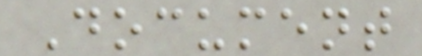Document
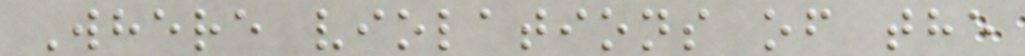Where violations of the
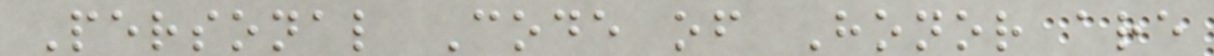Personal Code of Honor are
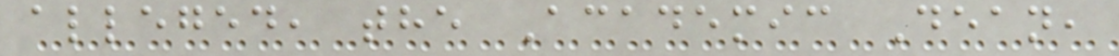alleged, the Academic Dean,
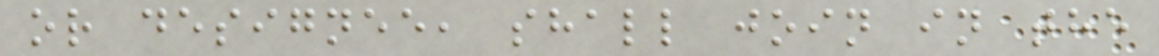or designee, shall join in the
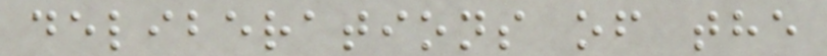deliberations of the
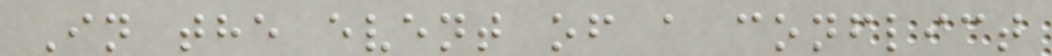In the event of a conflict
